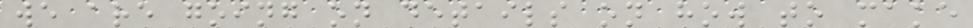we are going on details on how to make
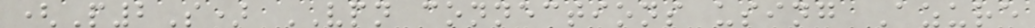(P2S) VPN connections using Azure
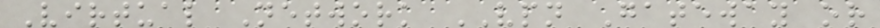Virtual Network VPN Gateway or
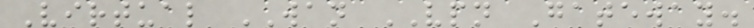Virtual WAN VPN Gateway.
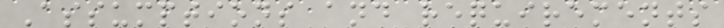Assumptions and requirements
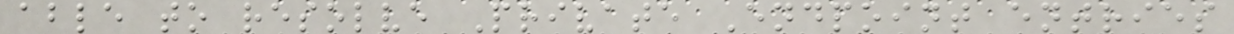able to resolve Private Endpoint entries
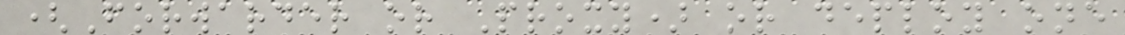(Forwarder or Proxy) or deploy one
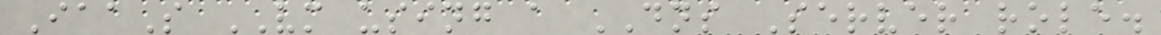IaaS VM using a DNS Server role.
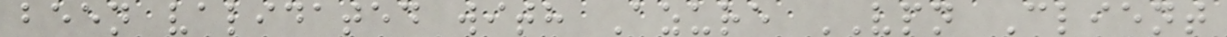been validated with Azure VPN Client
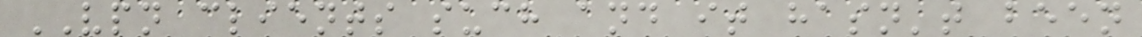VPN clients such and it hasn't been
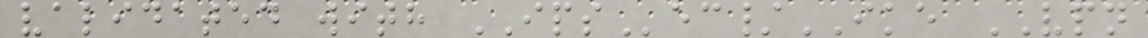validated with IPSec/IKE VPN
